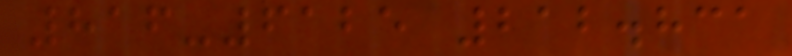816-6125 212.831
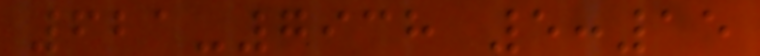621-7938 5:15
